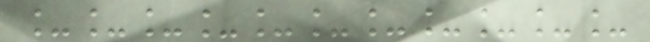___________
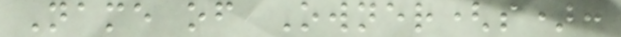Name of Owner(s):
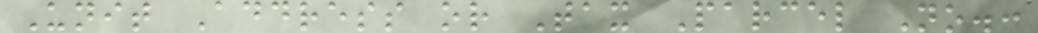Unit Address or Tax Parcel No.:
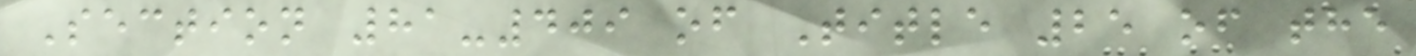Section 81-409 of Title 25 of the
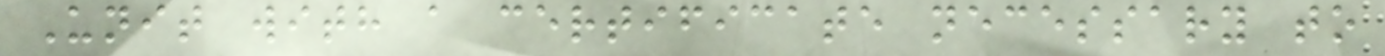Unit with a certificate necessary to
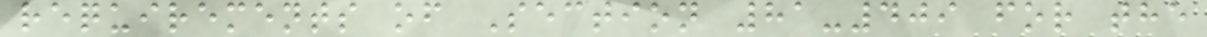requirements of Section 81-409 for the
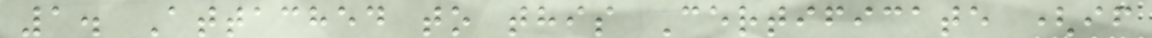1. Attached to this Certificate (if
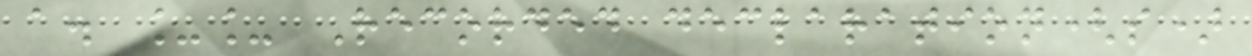a. __ Recorded declaration(s)
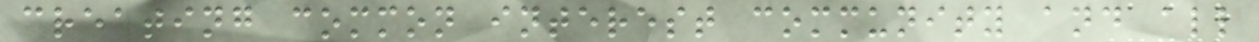creating common interest community and all
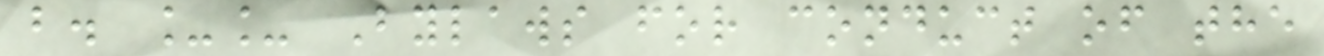b. __ Bylaws for conduct of the
